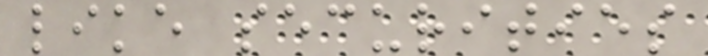like securities
